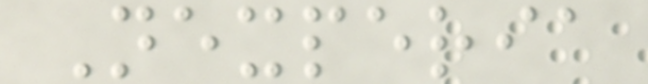Nexperia
